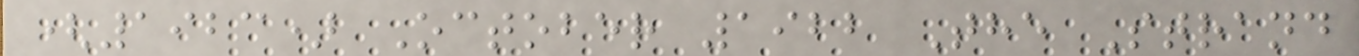(1923) October 1922 The Strand
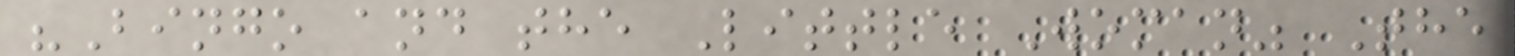"Bingo and the Little Woman" The
